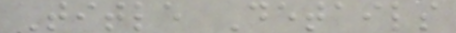Title Details
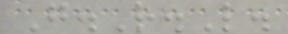G.R.L.
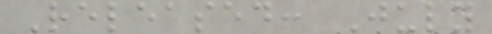Released: July
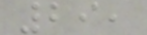29,
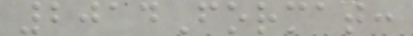2014Format:
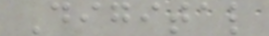Digital
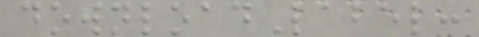downloadLabel:
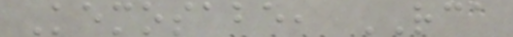Kemosabe, RCA
